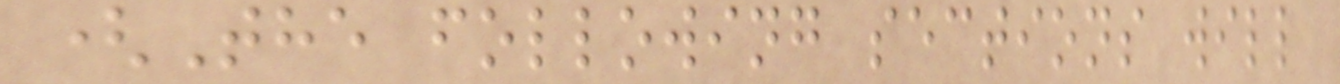(The following sections will
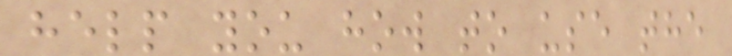help you how to use the
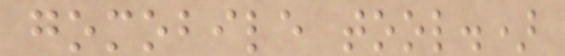gomobile tool.)
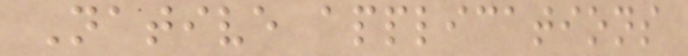Native applications
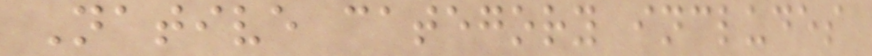Native category includes
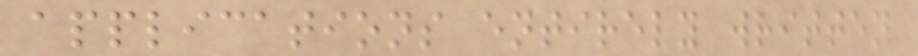applications entirely written
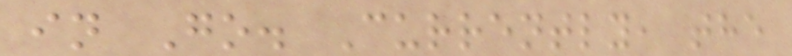in Go. Currently, the
